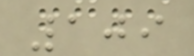109
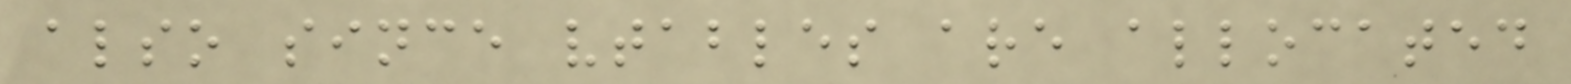also since vtables are allocated
